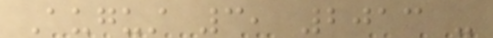August 3, 2013 -
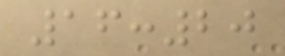16:20
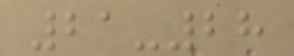21-28
